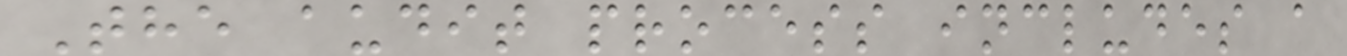The audit process includes a
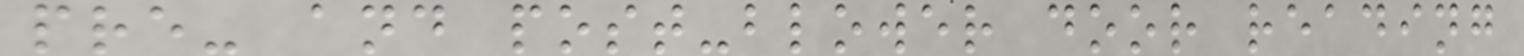pre- and post-blower door reading
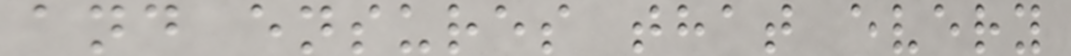and ensures that every
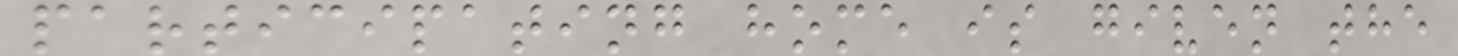participating home is given the
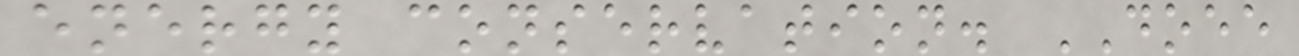energy conservation. DOEE
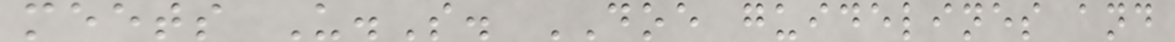meets U.S. DOE guidelines and
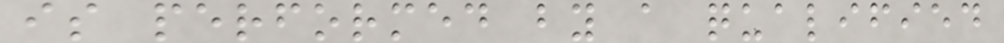is performed by a qualified
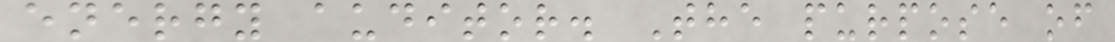energy auditor. The purpose of
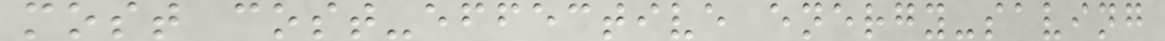most cost-effective energy-saving
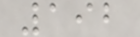192
